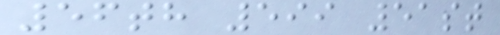56th 599 51st
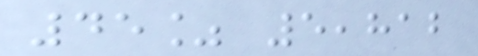45% 5,812
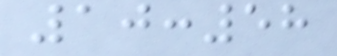10:58
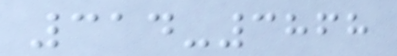314-3868
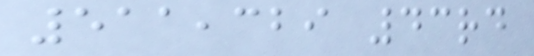511,329 43rd
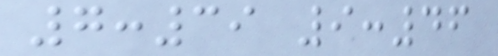7:39 9:46
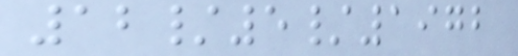12/5/1972
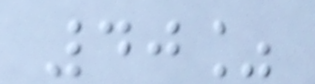40%
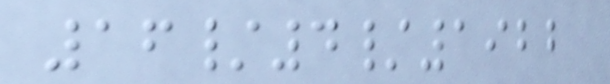16/4/1922
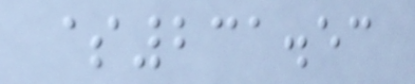$231.53
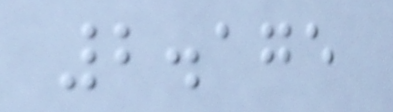2.175
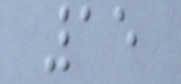15
